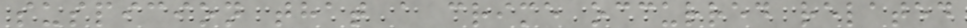suspicion that a crime occurred related
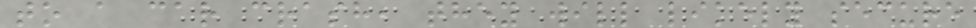to a car crash, they will likely secure
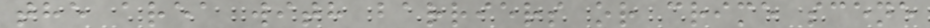the area with barriers or crime scene
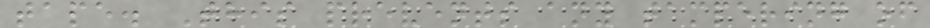tape. This prevents any tampering of
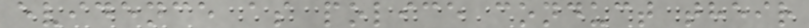evidence as police conduct their
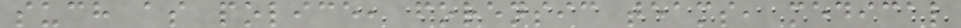such as police, forensic teams, medical
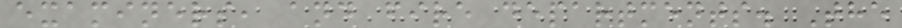examiners, and fire departments. The
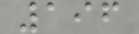196
